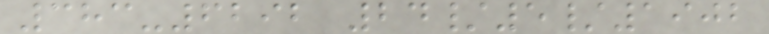383-6292 24/5/1902
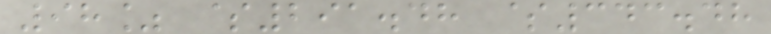98% $291.48 $343.48
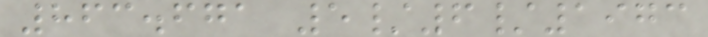863.671 5/6/1973
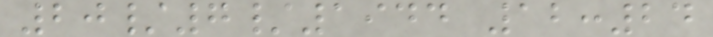20/7/1944 12:24
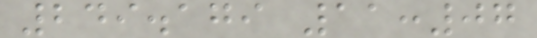249.179 11:07
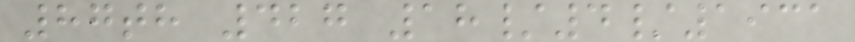87th 427 18/4/1931
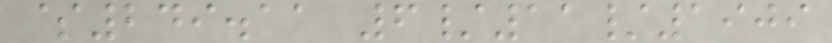$249.11 6/11/1909
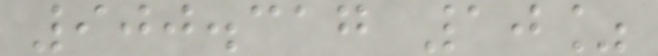900.317 10%
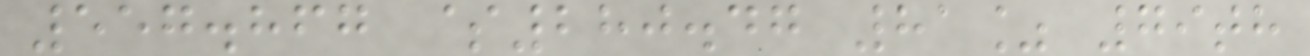557.867 $280.47 81% 79th
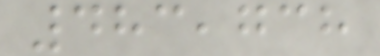483,738
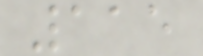115
